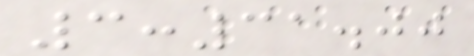3:31.00
